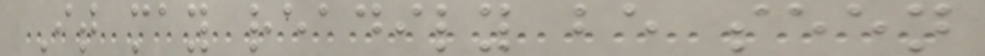It may readily be seen
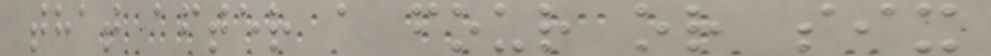that after a four or six
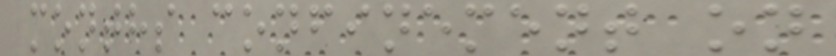months confinement on
